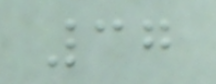37
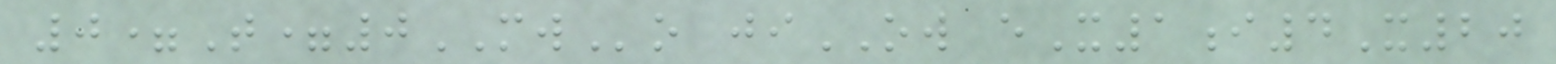0=T=0MWo jiOW eX1i4X20
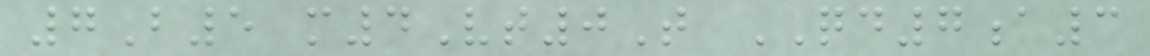7B5 m4Vt0T QD7a3
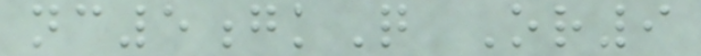nc5gkQ Or9
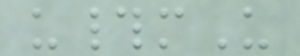u#mU
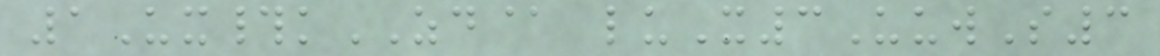1Ux#kZD@ luX3UuwS3
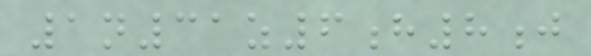1n31z6h8j
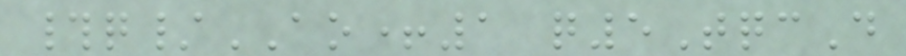#q/AO+1 q5TqcD
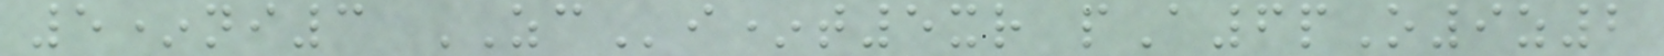5*ni3 ZCi*t5xr pA6pO9z2
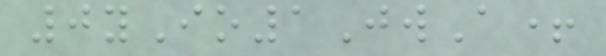0yIo1JwA+
